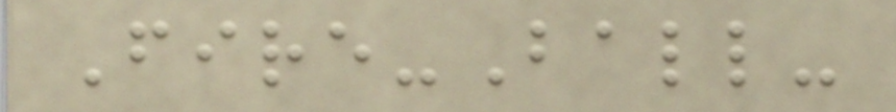Fire-Ball-
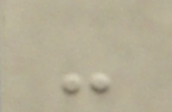-
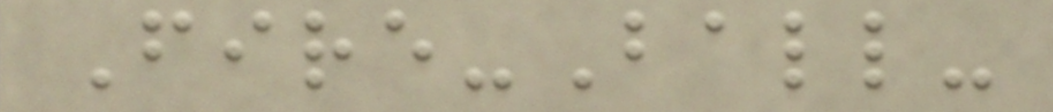Fire-Ball-
